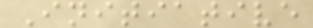Initiative
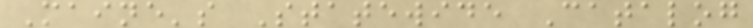Maine's Statewide Catalog
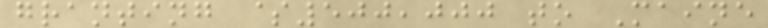granting $500,000 to Maine
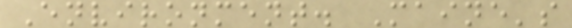Environment. Maine's
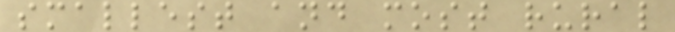smallest and most rural
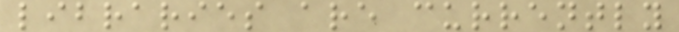libraries are currently
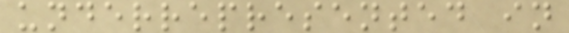underrepresented in
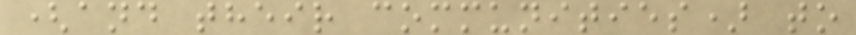(and their communities) to
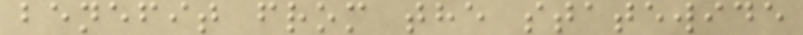benefit from the statewide
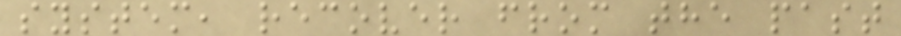system, recover from the past
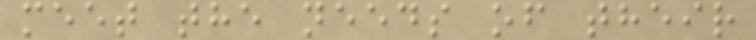meet the needs of their
